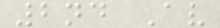2nd Av
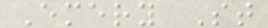Emery St
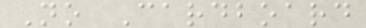No Cardboard
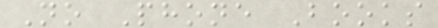No Phone Books
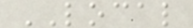LOCAL
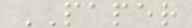PAPER
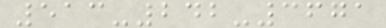513-242-3671
